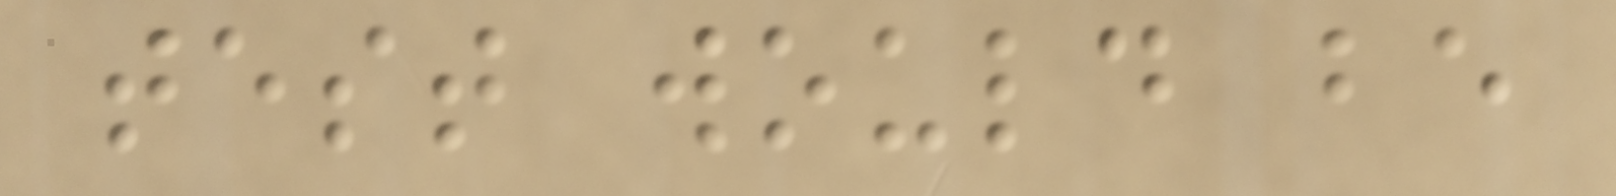test would be
